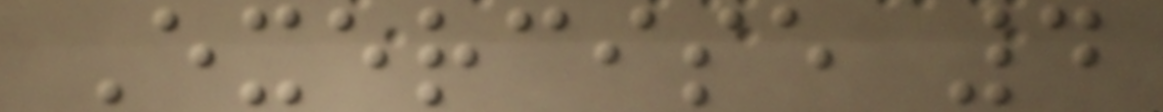Exercise 4
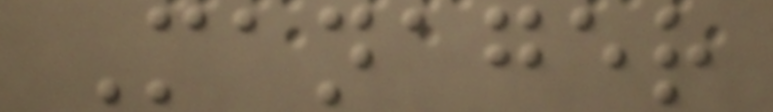Manager
